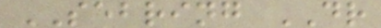SEBRING DR
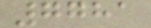7781
